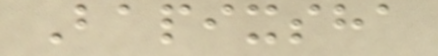Bapixsha
